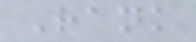Rank
